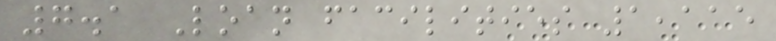7.1 Loan facilities 1,115
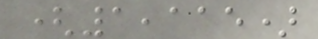(1,115)
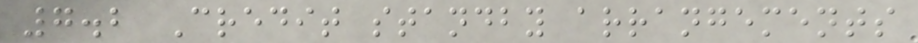7.2 Credit standby arrangements
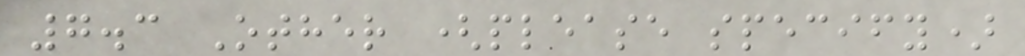7.3 Other (please specify)
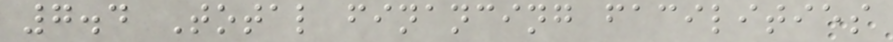7.4 Total financing facilities
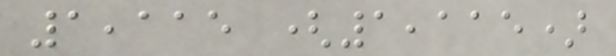1,115 (1,115)
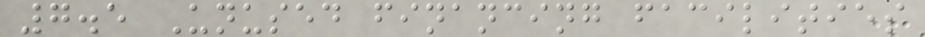7.5 Unused financing facilities
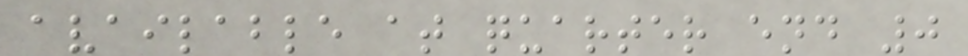available at quarter end 0
